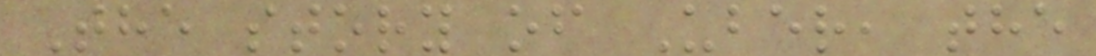The story of Uber, the
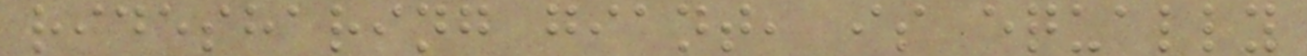ridesharing giant, is equally
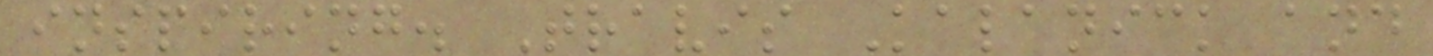inspiring. Travis Kalanick and
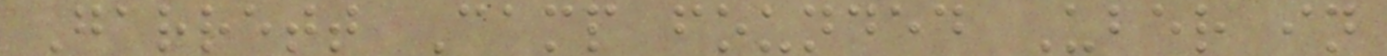Garrett Camp founded Uber in
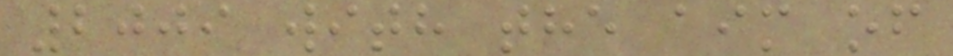2009 with the aim of
